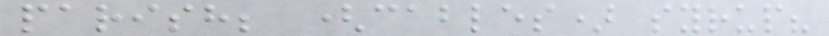parish; (cables) syrup?
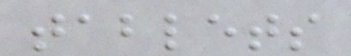tablets
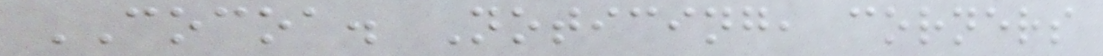COCOA. Noticing, corners
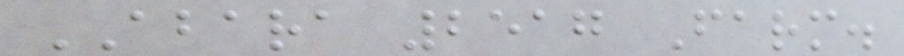ABARA 2517 Farm.
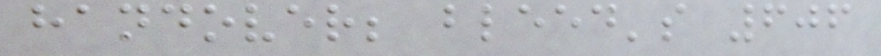handover; bleed's 606
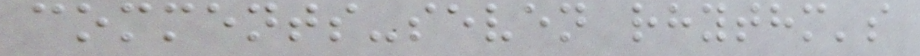comments-seven rhythm's
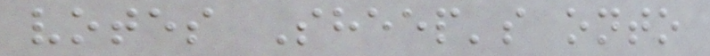votes Sheep's onto
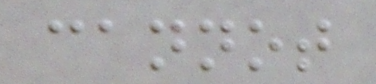cannot
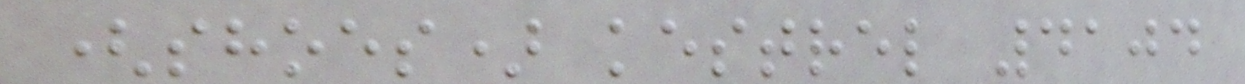(shoes) kestrel 4104
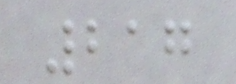217
